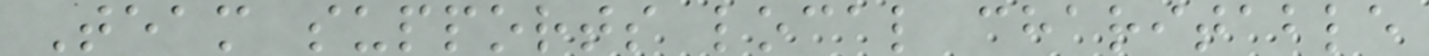Team supports local charitable
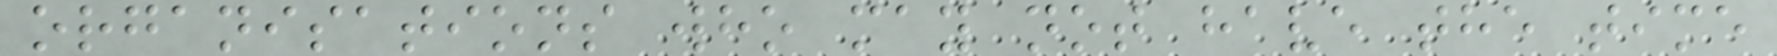organisations who may not have the time
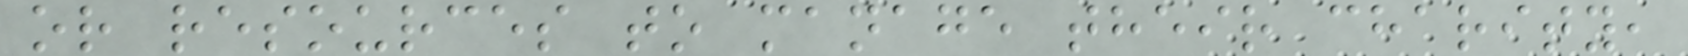or resources to manage their charity,
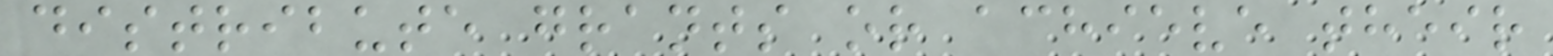distribute grants or achieve their
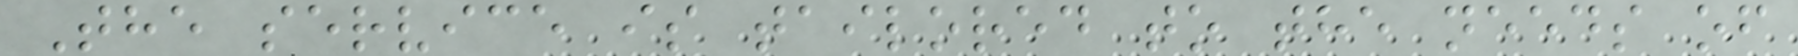The service is tailored to the needs of
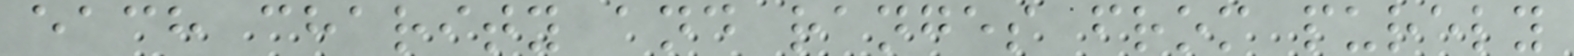each charity and ranges from purely
